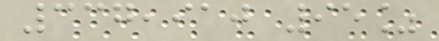337,910 95%
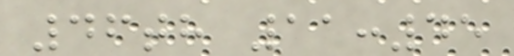46th 11:45
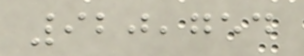920,754
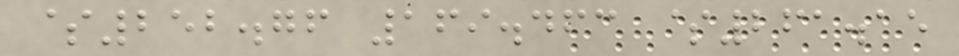$252.76 169.463 $261.15
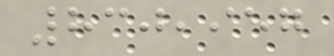830,957
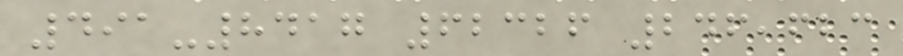491-8417 62326 246,623
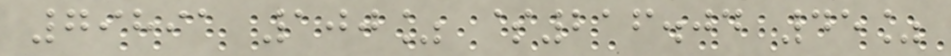79891 100% $216.04 45%
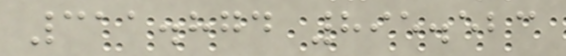311.874 895.523
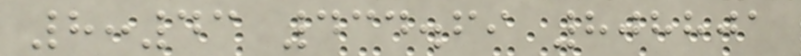8:43 434.69 808801
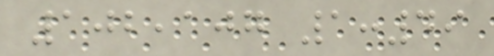102,107 1:49
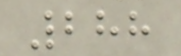288
